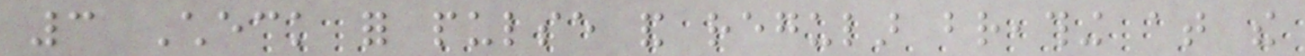3 Check for pulse and regular breathing at the
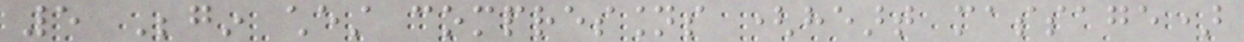5 Begin chest compressions (heart massage)
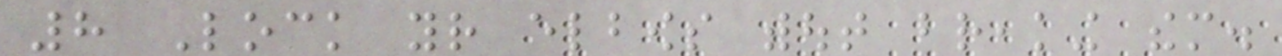8 Lock your elbows without breaking them.
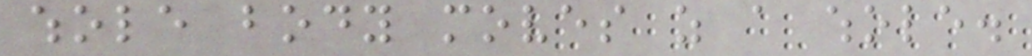whole body moves as a whole.
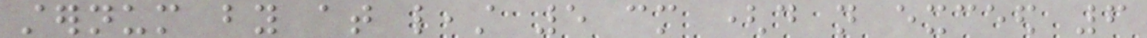sternum by at least 5 cm (do not exceed 6
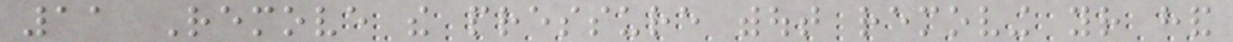11 Remove the pressure without removing your hand
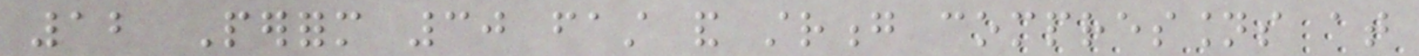12 Perform 30 fast and strong compressions at
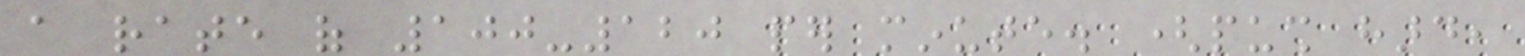a rate of 100-120 per minute. (push hard,
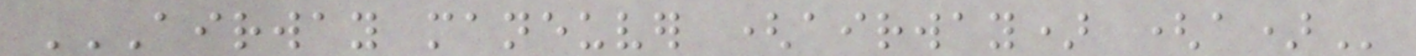AIRWAY MANEUVER (AIRWAY) (A)
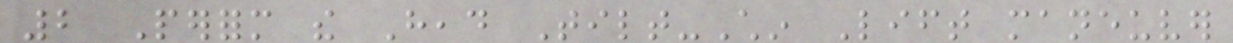2 Perform the Head Tilt-Chin Lift maneuver
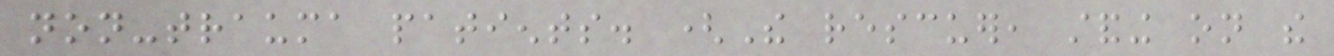non-trauma patients. (The rescuer, standing on the
